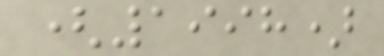(1998)
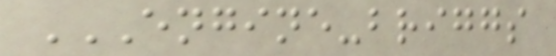ENGINE-BRIGGS
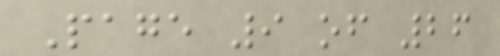Page 9 of 26
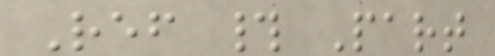Ref # Part
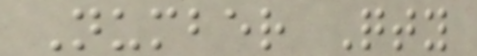Number Qty
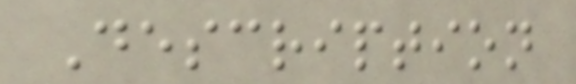Description
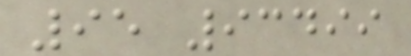95 93499
